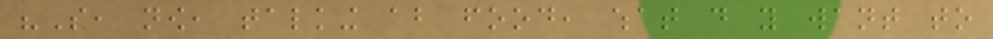"So, now, talking about food, what do you want to
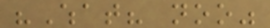"What? noo"
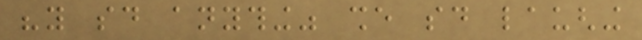"you said anything" she said laughing
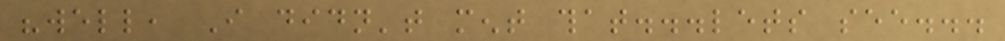"well, I didn't ment that...lets see...
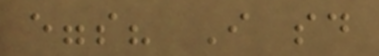eggs? I said
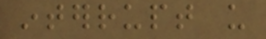interrupt us
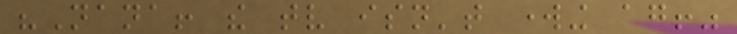"Nana! the tv isn't working again!"
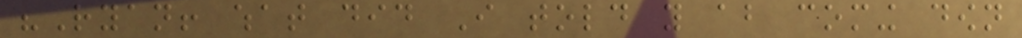"Ryan! what did I told you about coming down
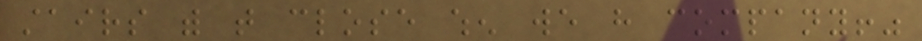stairs with that close when we have company!"
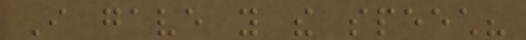I gave you the speech?
